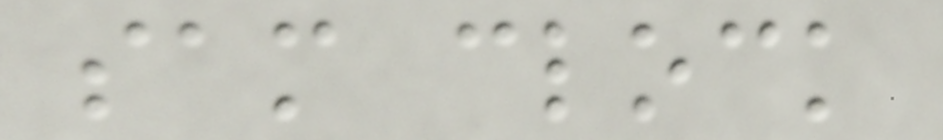sam clock
